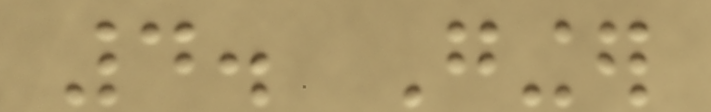4. Ginger
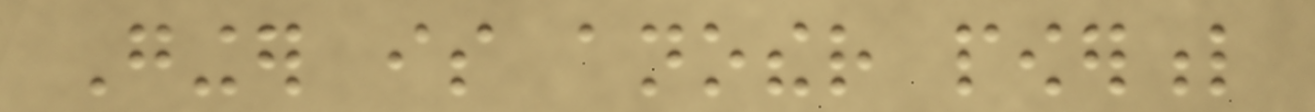Ginger is another powerful
